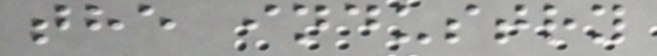the industry
